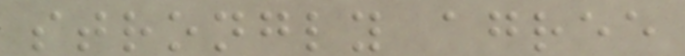strongly agree
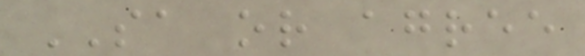SA or agree
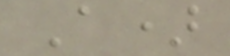A)
